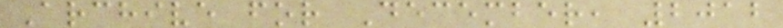Archive for December, 2012
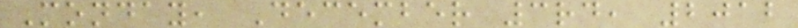Monday, December 3rd, 2012
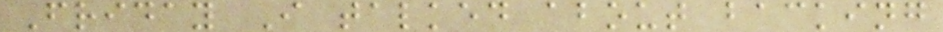Friday I talked about backing
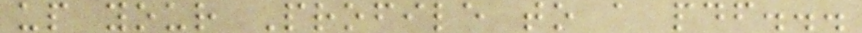up your Profile to a pdf...
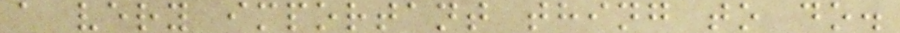a very important thing to do.
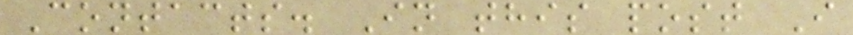Contacts. In this post I
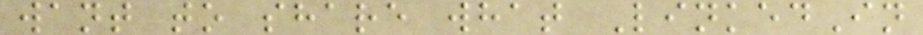want to share what LinkedIn
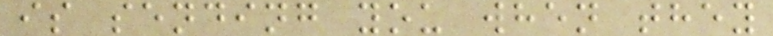is sending you when they
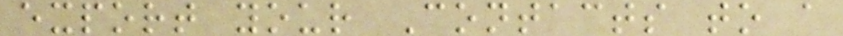export your Contacts to a
